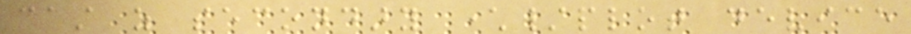cast as secondary character/plot device
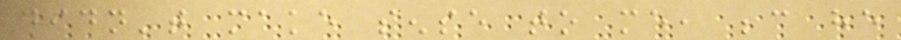didn't make sense to me, because he
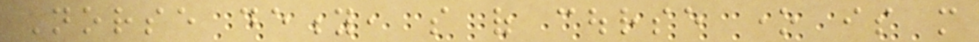Norse deity, so of course one is more
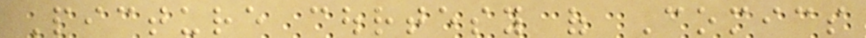Picture courtesy of Comics
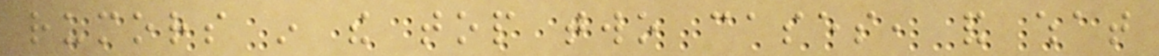rumors in the top two cases, and what
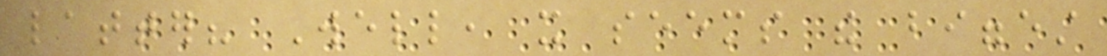latter? Well, it seems the biggest
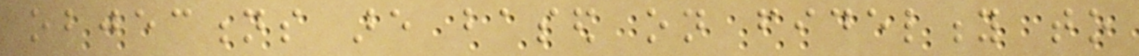objections are based on fidelity to
